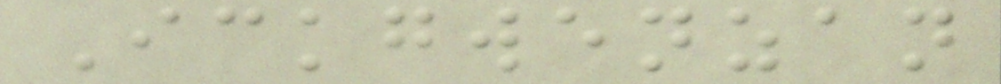Ickgwenzan
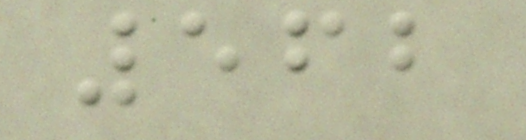562
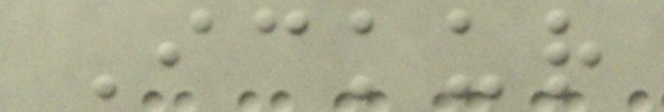Ickur
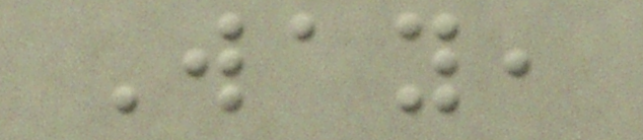Way,
